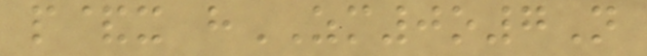p&x hZM0o7N
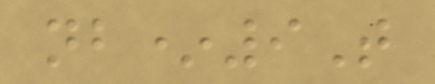nb*9T
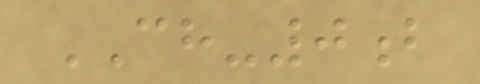CH-0b
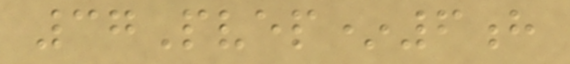37Pvep*6h
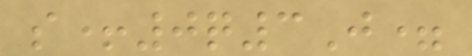s+0q3J=
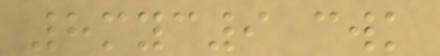8myc9 cwk
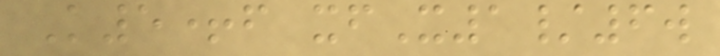K5+f xfX1/6w
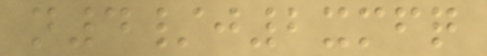n4/j2xmfq
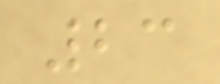23
